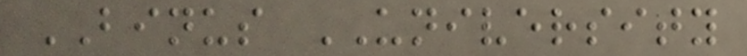BINUS UNIVERSITY
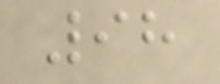98
